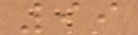99
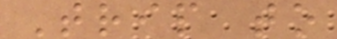Trip to
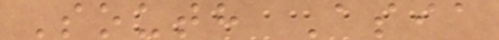South Asia
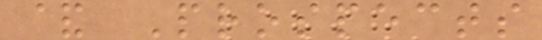& Prospects
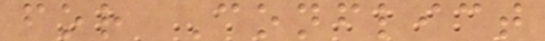for Conflict
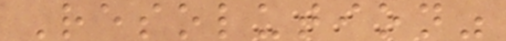Resolution"
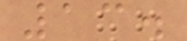13.
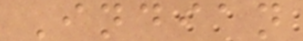Indian
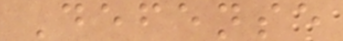Defense
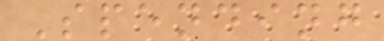Spending
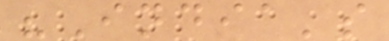"India's
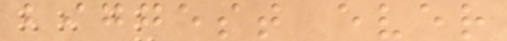biggest ever
